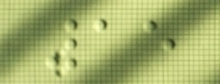15
